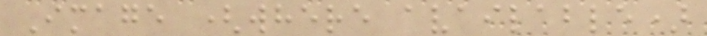Image (where available)
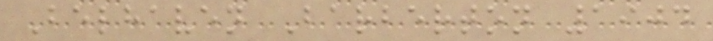Belhaven Barberton 1904
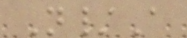N/A
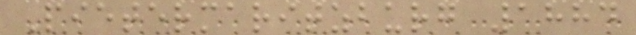Pietermaritzburg 1884
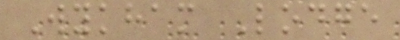Wykham Lodge
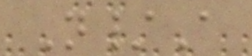N/A
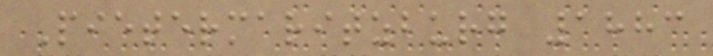Pietermaritzburg 1883
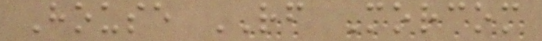House RF Morcom
